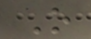O
